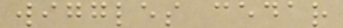wiggles cedar
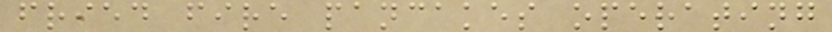fried fire pancakes operating
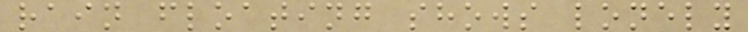rain floating shows lonely
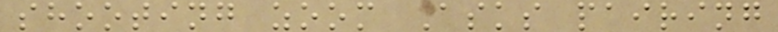shooting zoom Asks pairing
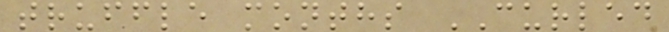truffle months CURLED
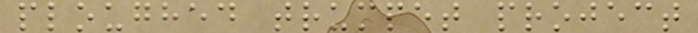ploughed trumpet project
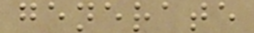generate
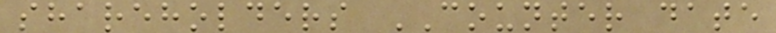shareholders COUNTER date
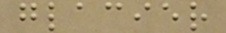glacier
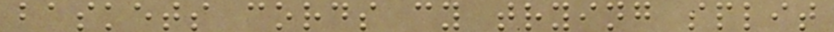baskets cords cy trying split
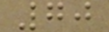70
